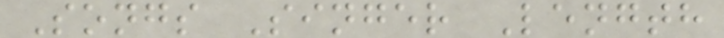Songs Singer Length
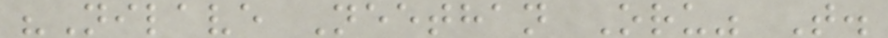"Nilave Neethan Oru" T.
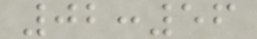02:56
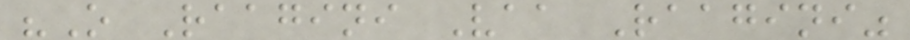"O Raagini Vaa Raagini"
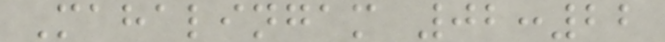Mahalingam 02:22
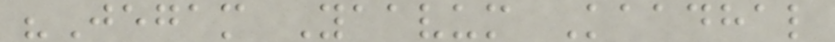"Jegam Yaavum Kaadhal
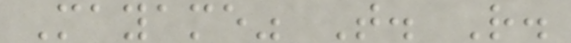Mayame" T. R.
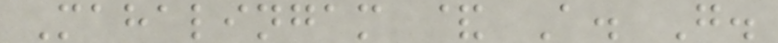Mahalingam & A. G.
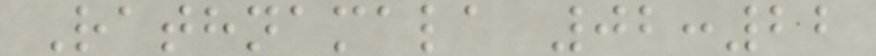Rathnamala 02:22
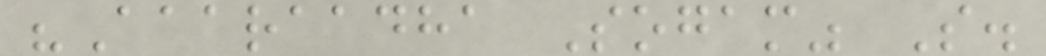"Aaaraadha Sogam" S.
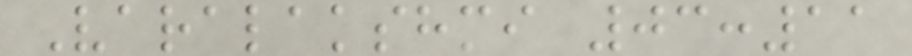Varalakshmi 03:11
